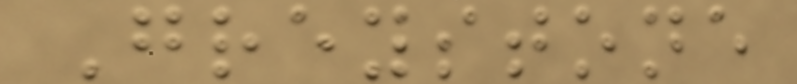Greystone
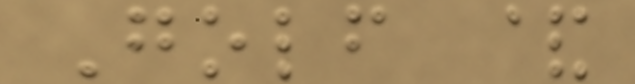Golf &
